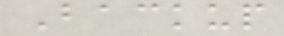Backup
